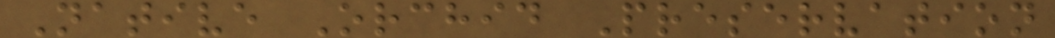Native Orchid Preservation
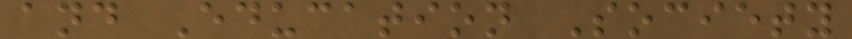and Education Society
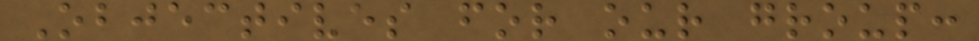Objectives for our group:
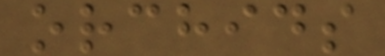orchids
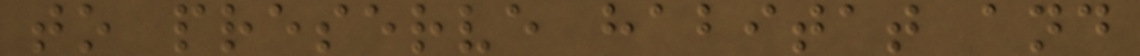to preserve habitat and
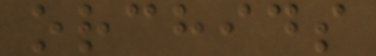orchids
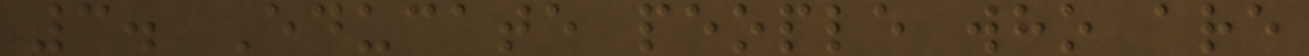3. Educate people who are
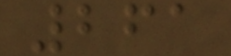261
